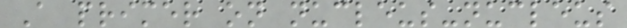A primer on nucleus-nucleus
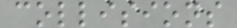collisions
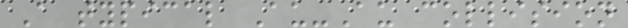A typical Au-Au collision
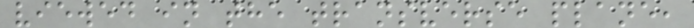viewed in the transverse plane,
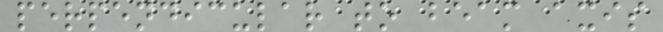perpendicular to beam axis
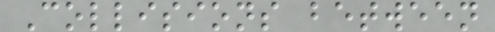Collisions between
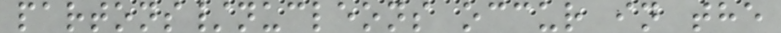partons/nucleons occur in the
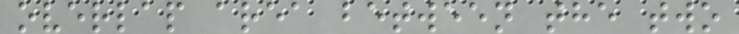overlap area between the two
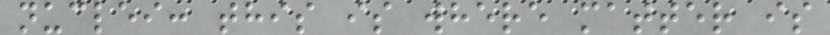nuclei: this is where matter is
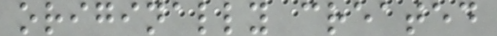originally created
